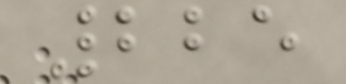225
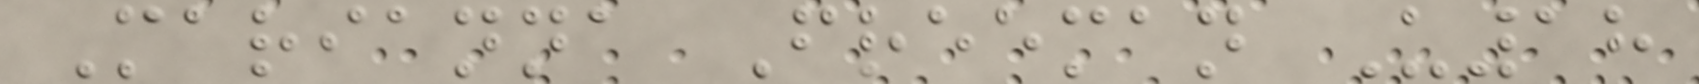Marianna Freeman U18
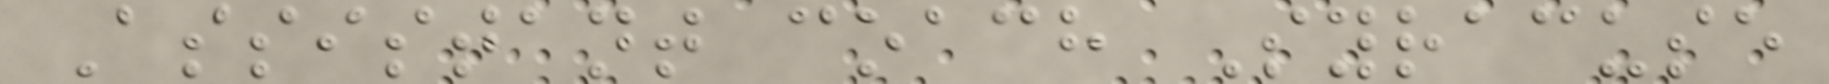Assistant coach Syracuse
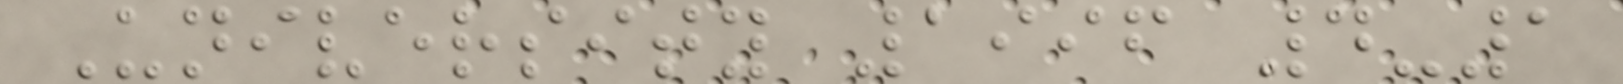University 1996 4-1
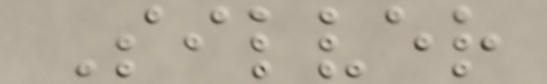Silver
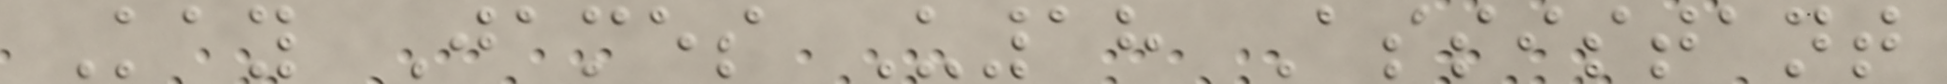Kay James U18 Assistant
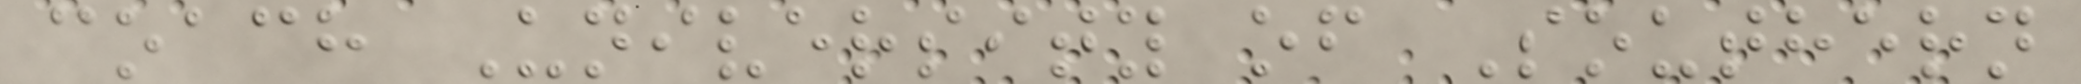coach University of Southern
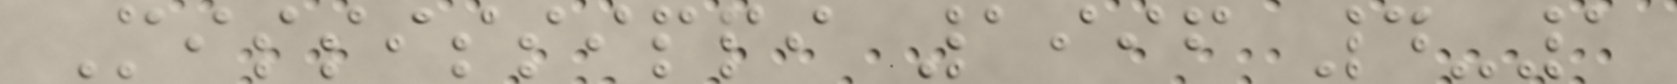Mississippi 1996 4-1
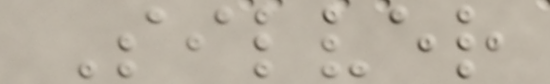Silver
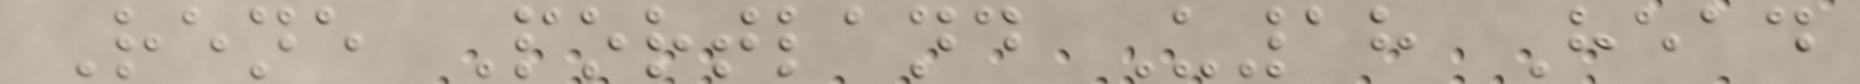Rene Portland U18 Head
